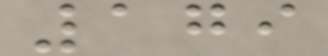179
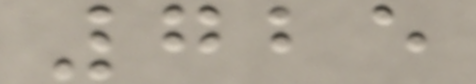725
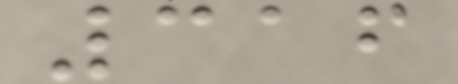316
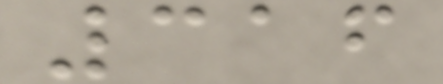316
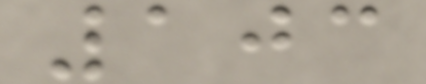103
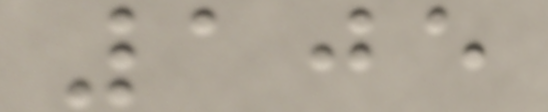105
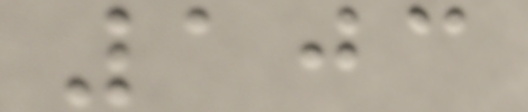103
